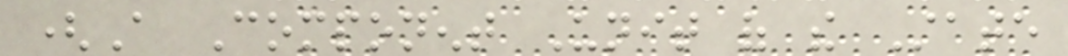(A Component Unit of the State
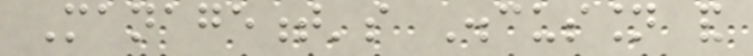Management's Discussion and
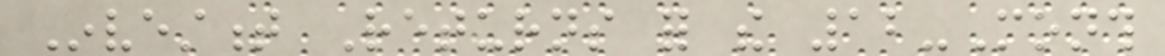Investment Returns for the 12-Month
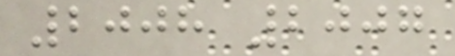2008 2007
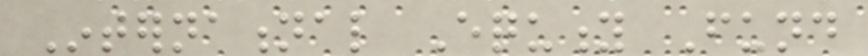International Equity Fund
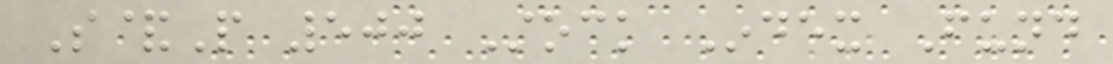S&P 500 Stock Index Fund
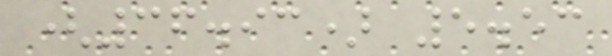(36.93) 5.53
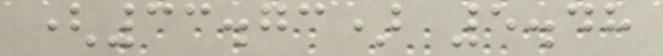(33.73) 5.48
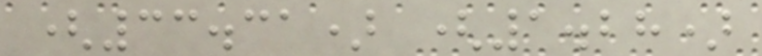(33.31) (1.28)
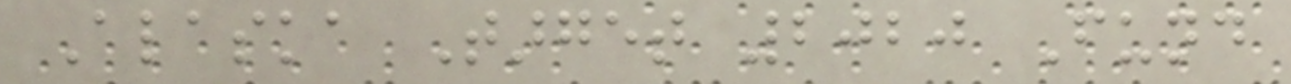Alaska Target 2020 Fund
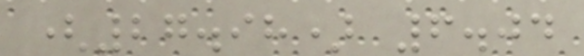(27.98) 6.04
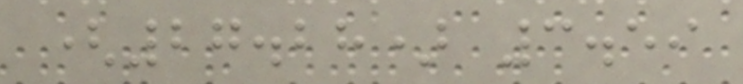(27.28) 3.59
